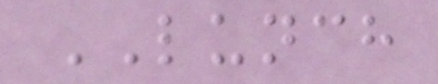LUNCH
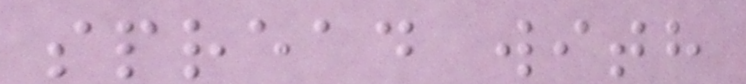spread with
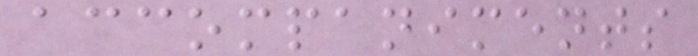accompaniments
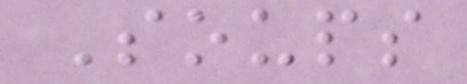Soups
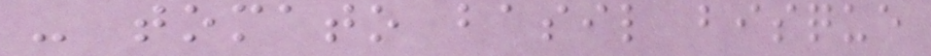- tomato basil bisque
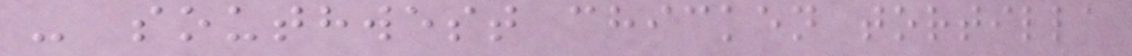- southwest chicken tortilla
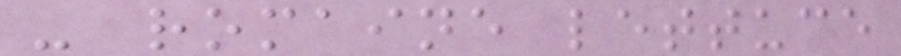- romaine lettuce
